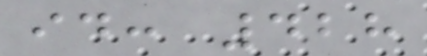id: 428
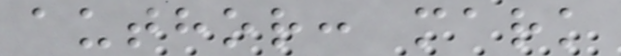author: mark
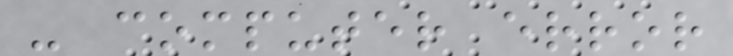- computer error
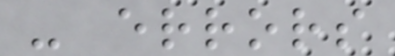- errors
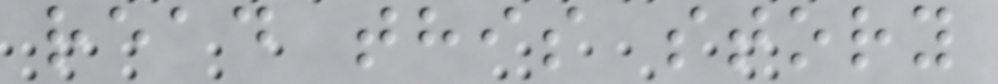read this story
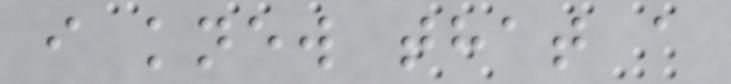i knew that a
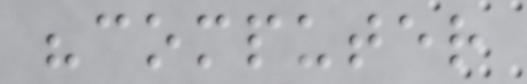"computer
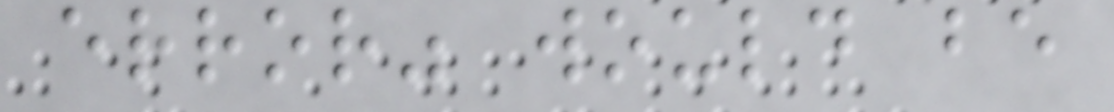error" would be
